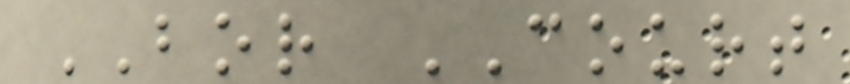BOR COURT
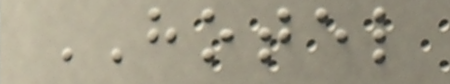HOTEL
